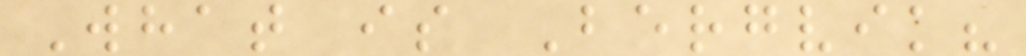What is Bergvik?
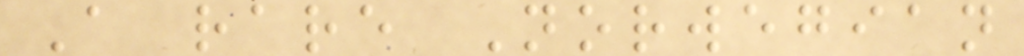A rare Norwegian
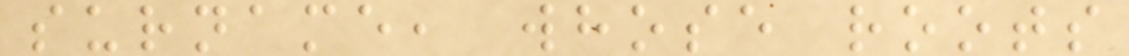surname, whose roots
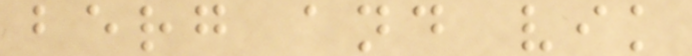berg and vik
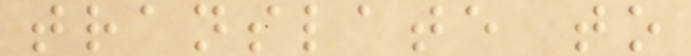translate to
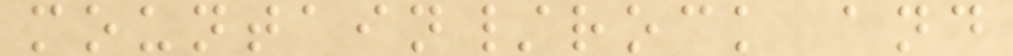mountain/rock and
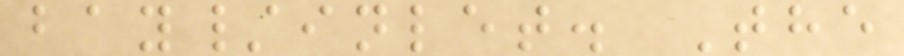bay/inlet. The
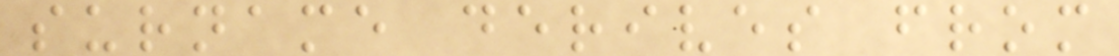surname derives from
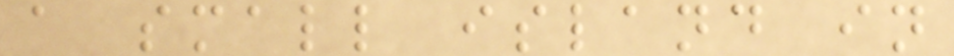a small island in
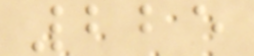225
